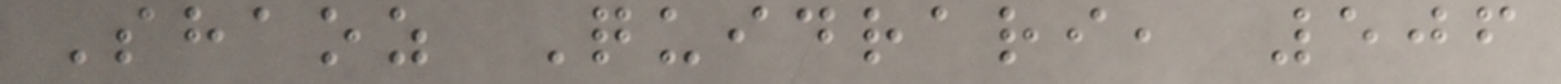Shaoz Quidrari, 506
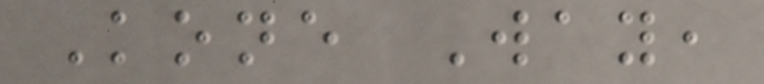Kone Way,
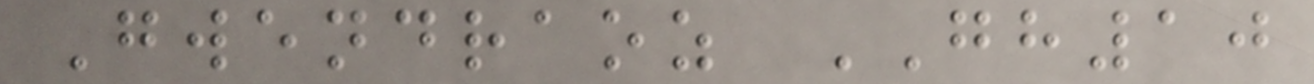Gwendraoz GH10
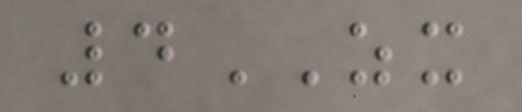4ZX
